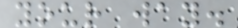your way.
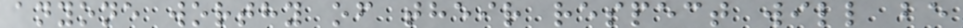anyone worthy of their respect will be
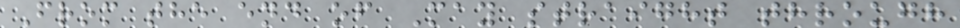From the end of May straight through
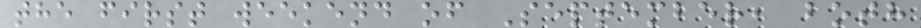the first weekend of September, both
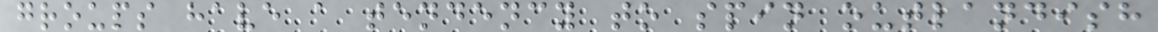groups have a tendency to spin outlandish
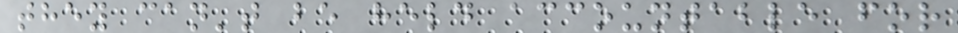they can't be held accountable for
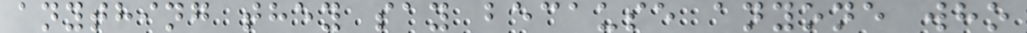anything they say because anyone who
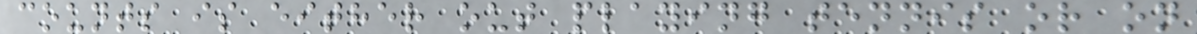counts is either out playing tennis or on
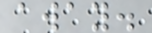away.
